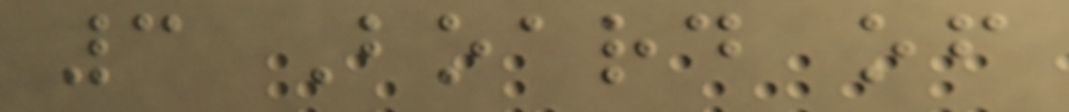3 Board of
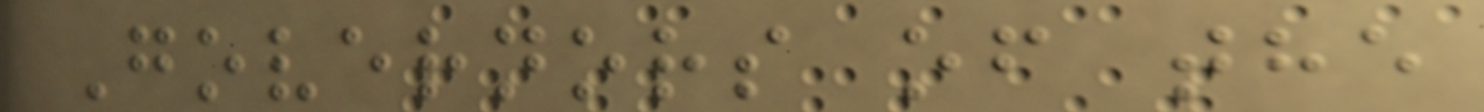Governors of the
